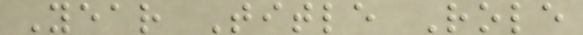Year Title Role
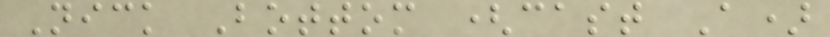Nick Bottom (cast A)
